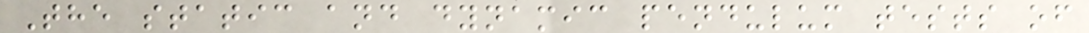The static and dynamic pendulum tests of
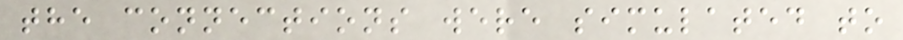the connections were simulated to
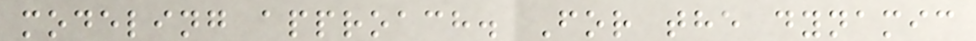modeling approach. For the dynamic
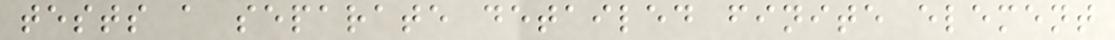tests a separate detailed finite element
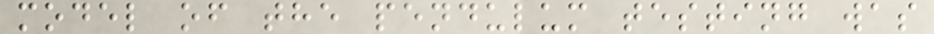model of the pendulum testing was
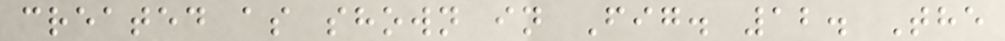created as shown in Fig. 12. The
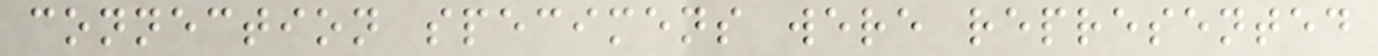connection specimens were represented
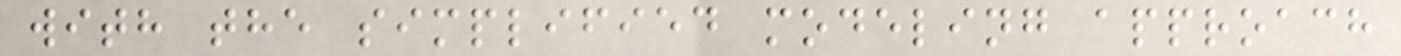with the simplified modeling approach
